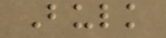Bulk
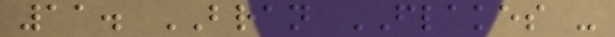11. BRAN FLAKES -
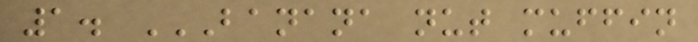1. BANANA NUT MUFFIN
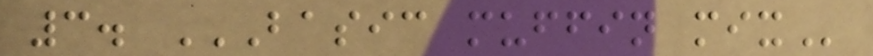3. BASIC MUFFIN MIX
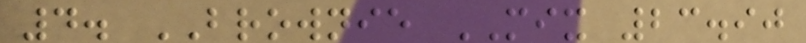4. BROWNIE MIX 23.90
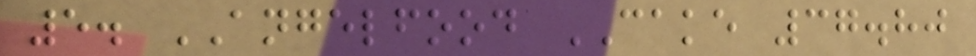5. ANGELFOOD CAKE 37.80
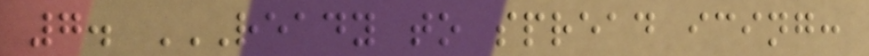7. READY TO SPREAD ICING:
